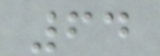64
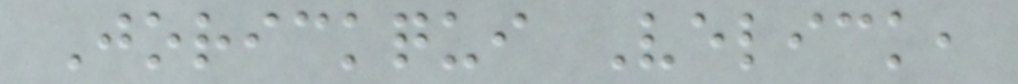Jorickqui Velick,
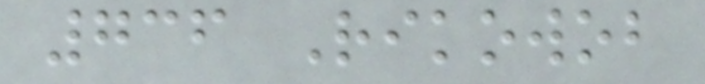736 Rikowob
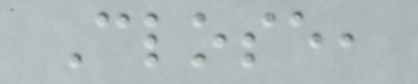Close,
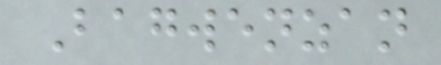Bagwenzan
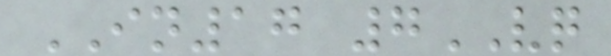IN17 7VQ
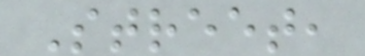Street,
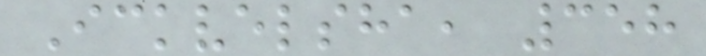Ickvelsha, 358
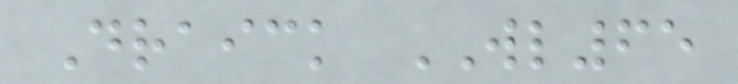Draick WL65
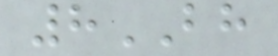8BH
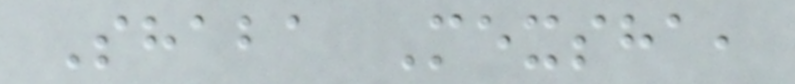Shaba Mexsha,
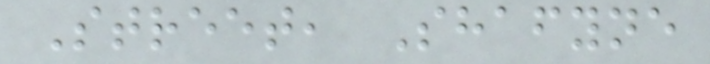Street, Shafyne
